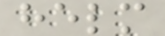helm
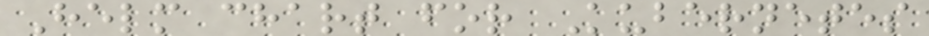Helm chart for Kubernetes
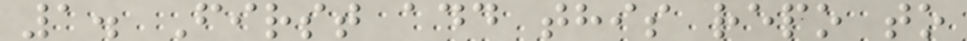1. First add this repo to
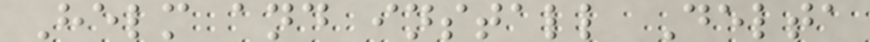Helm and install Delta
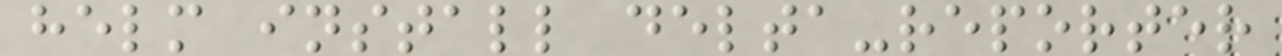helm install delta-reporter
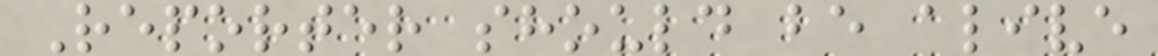Reporter should be alive
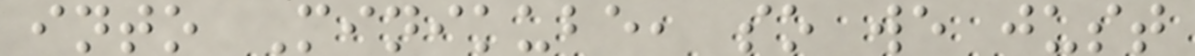into Minikube, so we just
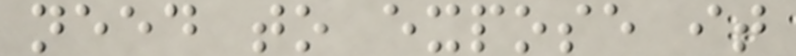need to expose it
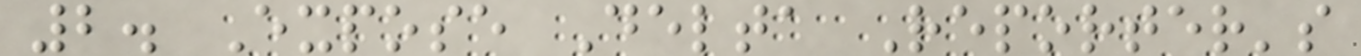2. Expose Delta Reporter's
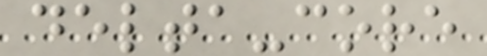delta-core
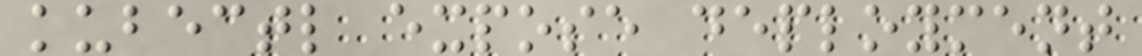kubectl expose deployment
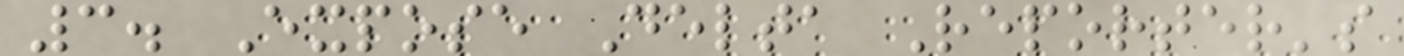3. Expose Delta Reporter's
